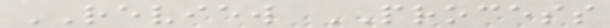REVIEW PROCESS
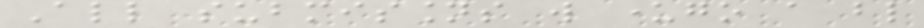All submissions will undergo a blind
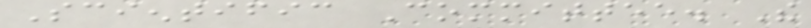Scientific Committee. The
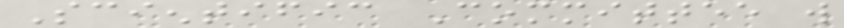Scientific Committee will
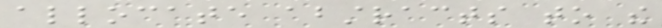allocate abstracts to the
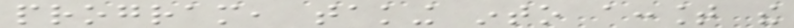program, taking into account the
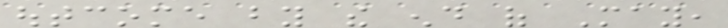outcome by the end of May,
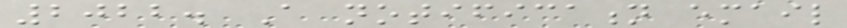2022. A notification email
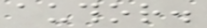author.
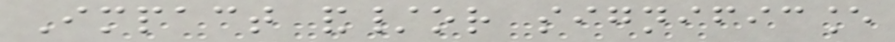Impact and/or significance
